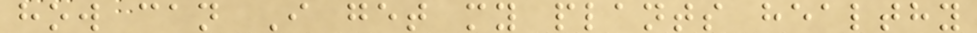how can I get my plants healthy
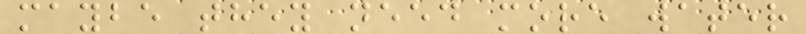maybe they need more water
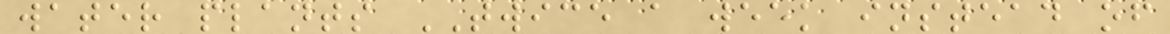water plants TWICE a week instead of
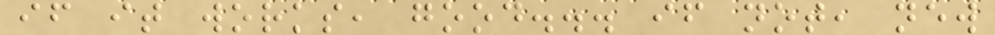if it works, good... if not, new
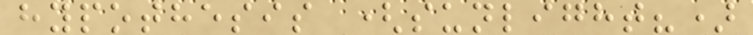hypothesis (sunlight?)
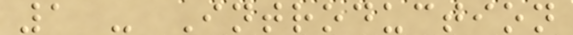1 - Introduction
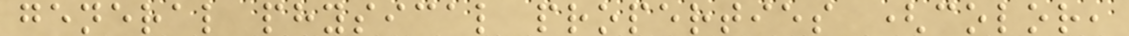general physical properties (color,
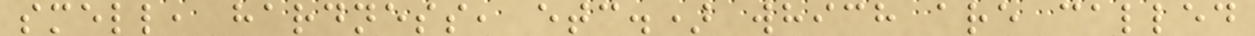smell, hardness, etc.) which are called
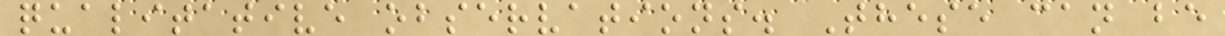qualitative observations. These can be
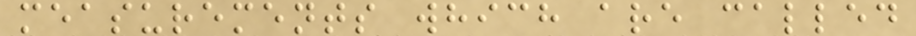measurements which are called
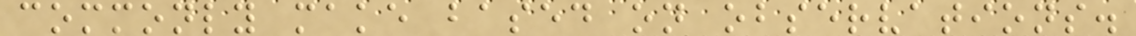commonly make based on observations.
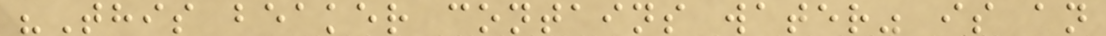"This beaker contains water" is an
